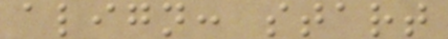align: start
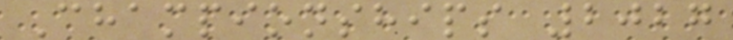Championships 2027
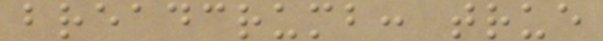breadcrumb: true
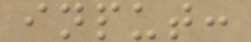input:
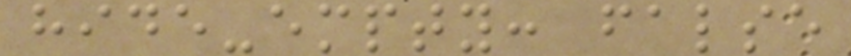hide-empty: false
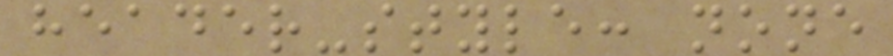header-style: none
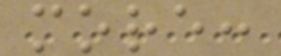more:
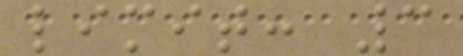limit: 3
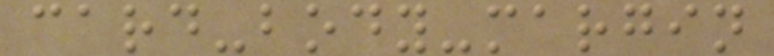card-body-margin
